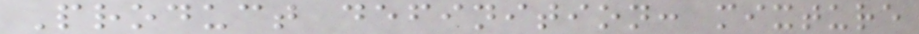Product definition: mixture
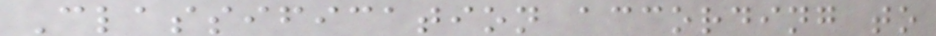Classification according to
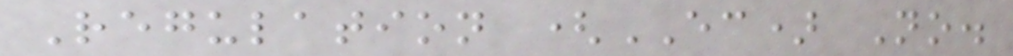Regulation (EC) No.
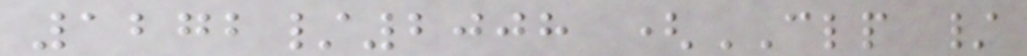1272/2008 (CLP /
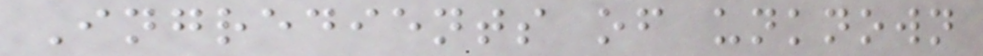Ingredients of unknown
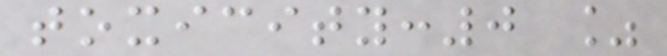toxicity:0 %
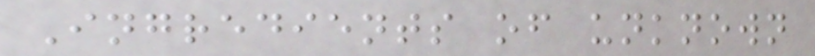Ingredients of unknown
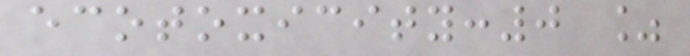ecotoxicity:0 %
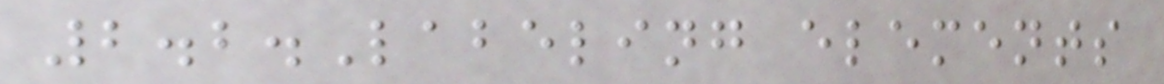2.2.Labeling elements
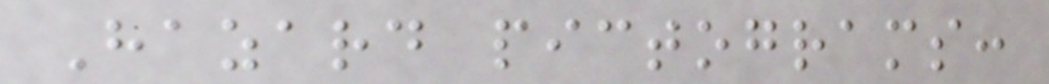Hazard pictograms:
